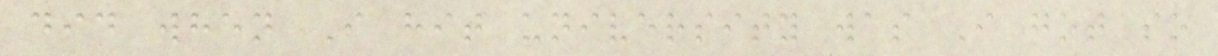did when I hit university was I got so
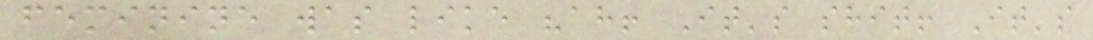feminine was like "ah! It's shit! It's
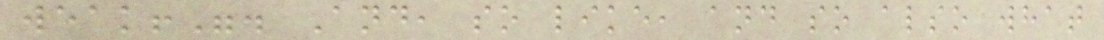weak!". And, so like, and so also what
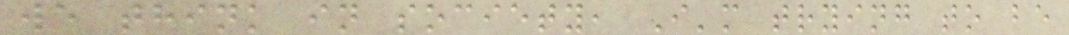we think in society, I'm trying to be
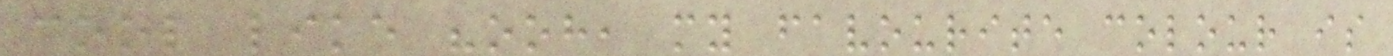cool like "ooh, my favourite colour is
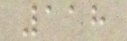118
